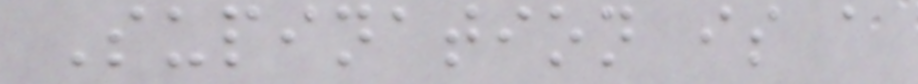Supination is a
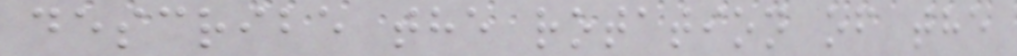describe the rotation of the
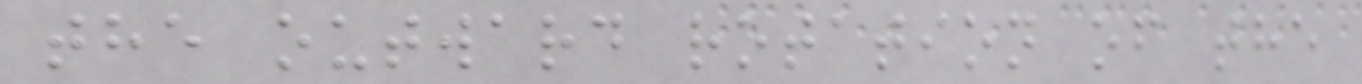the outward rotation of the
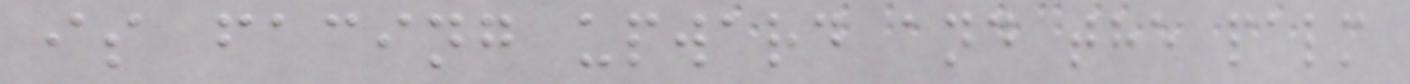is facing upward and the palm
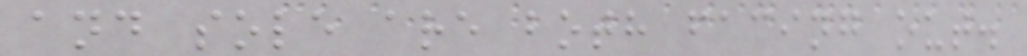and sole are both facing out.
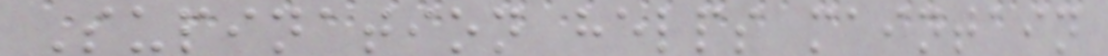Supination helps maintain
